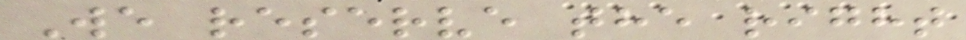We reserve the right
